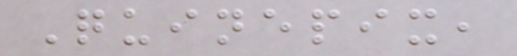Quinepix,
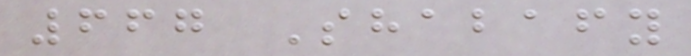667 Shabafy
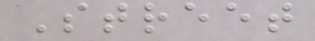Street
